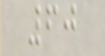60
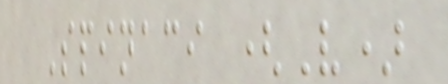Spinaci (V)
